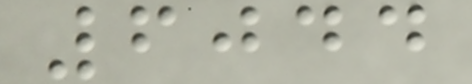6044
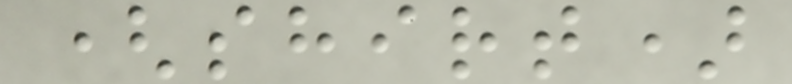(shirt)
